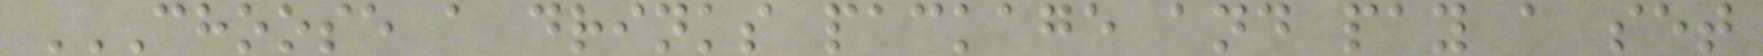CHOOSE A DRINKS PACKAGE AND PAY A SET
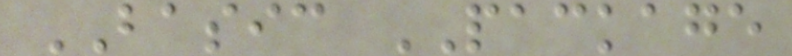BASIC PACKAGE
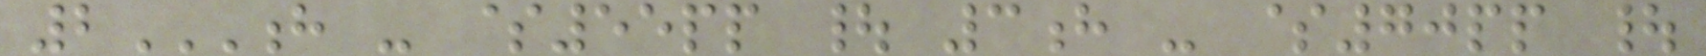2H - $55PP | 3H - $70PP |
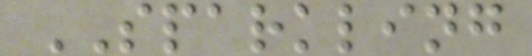SPARKLING
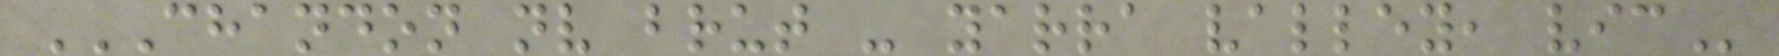CHANDON NV BRUT - YARRA VALLEY, VIC
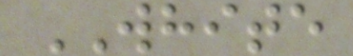WHITE
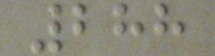288
